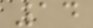14
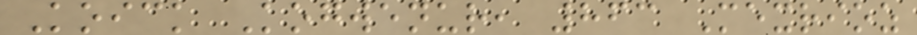Koick Kogwenur, 863 Mexrioz
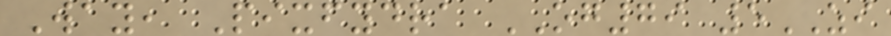Way, Pixfydra OG79 5ZI
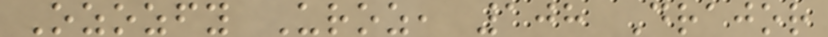Ozozfy Uroz, 108 Drajor
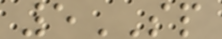5SP
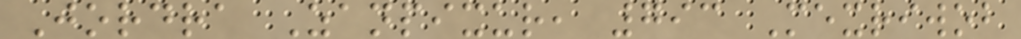Jordra Zanpixur, 793 Mexriwob
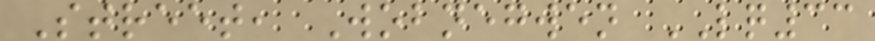Street, Wobnegwen LQ33
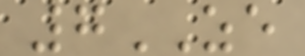7ZE
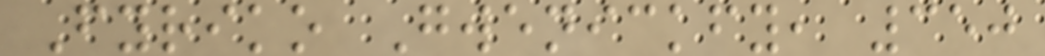Fyriko Gwenickfy, 350
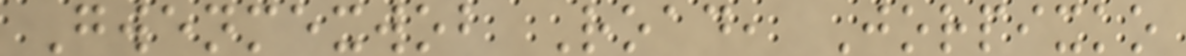Gwenmexwob Road, Jorpixko
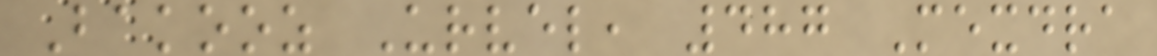Bakooz Urvel, 487 Mexdra
